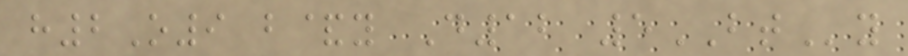h2O9 b&y D12 5BTy
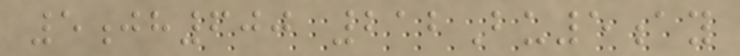5jh600 212Bu5ay
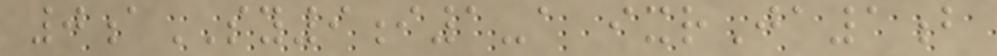0aSY9i1-a ixrJa1b
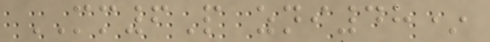MM6P zni48*
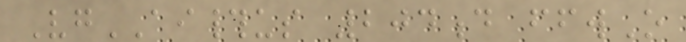VgAI#us 204d ffwO
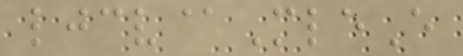ljcv@MleE
